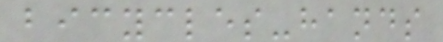bicycles-hands
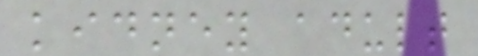kidney adult
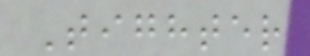Tighter
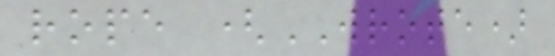rope (WROTE)
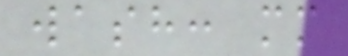wash: mm
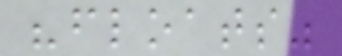"floats"
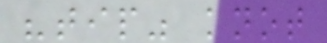"tip" knot
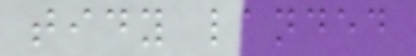tidy landed
